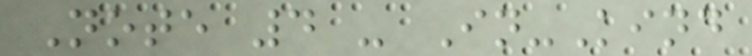Note 4 - In-Kind
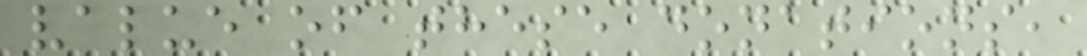value of these donations,
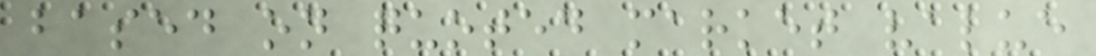based on quoted market value
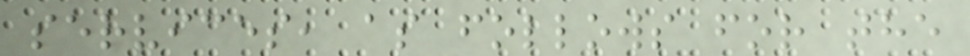services, as follows for the
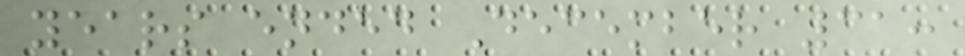years ended December 31:
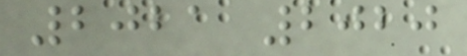2021 2020
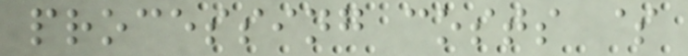processing costs $
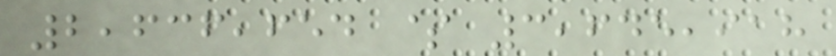2,636,654 $ 3,645,918
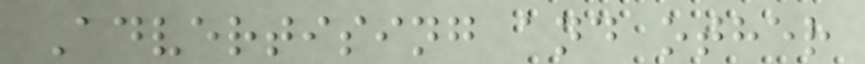Advertising and other
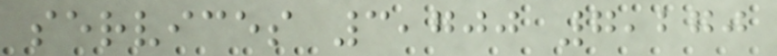services 3,700 7,270
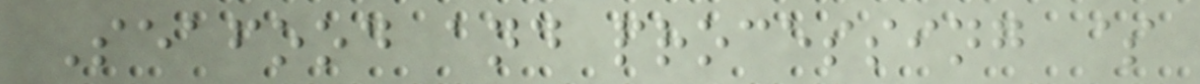Seafood and processing $
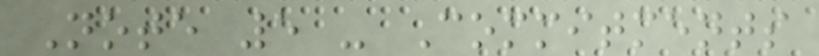Note 5 - Commitments
